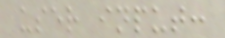user input:
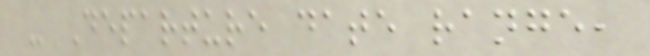- Departure date range,
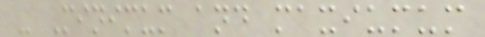- Minimum and maxiumum
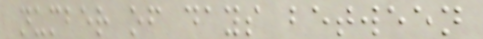number of days between
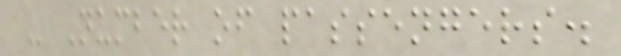- Number of passengers.
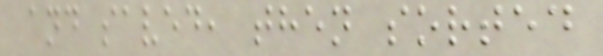and saved, then sorted
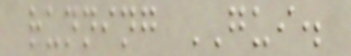running GUI.
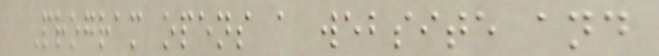Program opens a website and
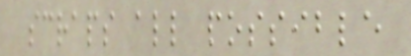scraps all possible
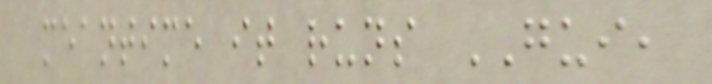meantime it runs GUI,
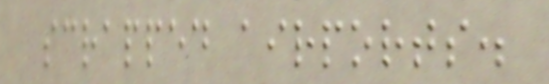scrapped airports.
